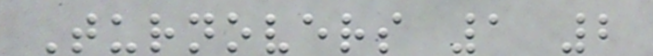Turnovers 1 2
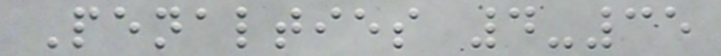Penalties 4-35
